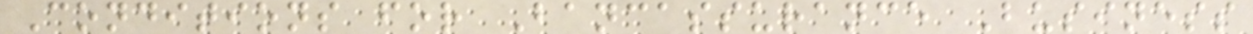Conditions for Bancassurance Business
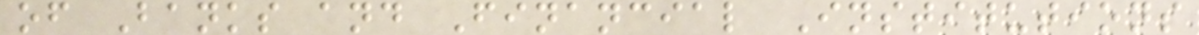of Banks and Financial Institutions
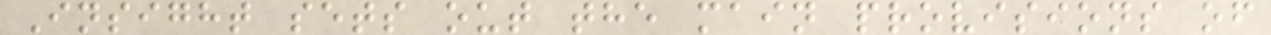Insight sets out the main provisions of
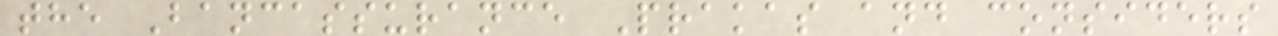the Bancassurance Prakas and considers
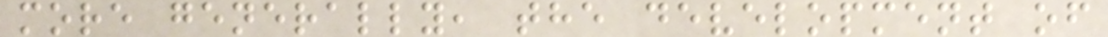more generally, the development of
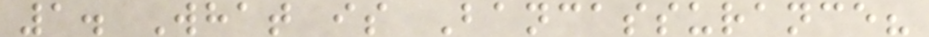1. What is Bancassurance?
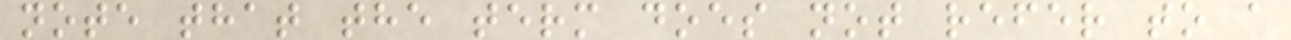note that the term does not refer to a
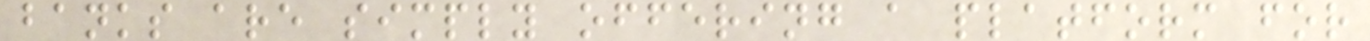banks are simply offering a platform for
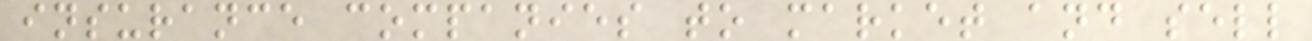insurance companies to market and sell
